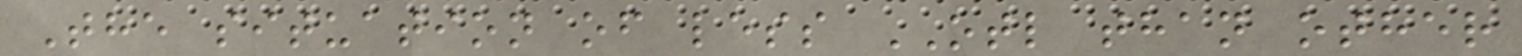The situation of less OTL than other
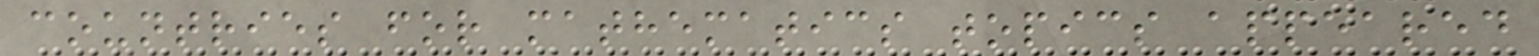countries for mathematics topics appeared
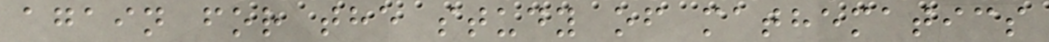again for the study of mathematics
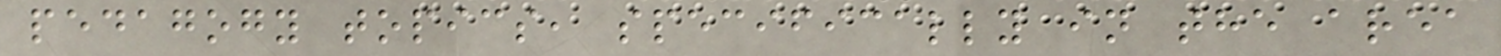pedagogy topics, specifically in the area
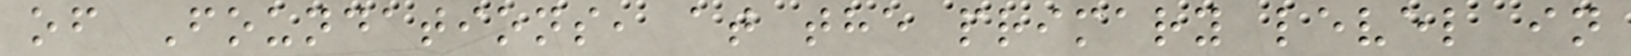of Foundations, at the primary level in
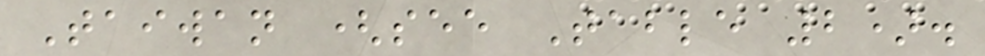Taiwan (see Table 2).
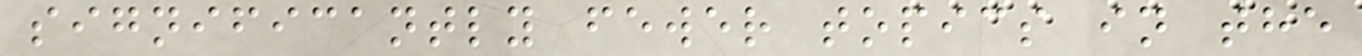significantly fewer topics in the
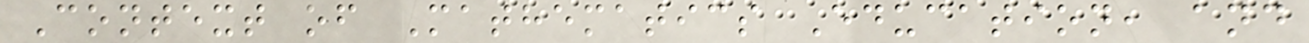Context of Mathematics Education, and
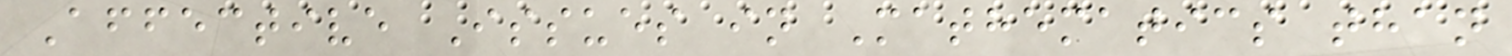Affective Issues in Mathematics than
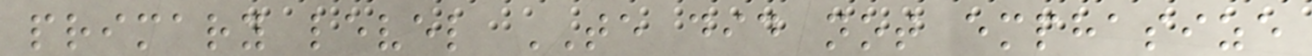primary level TE did not emphasize
